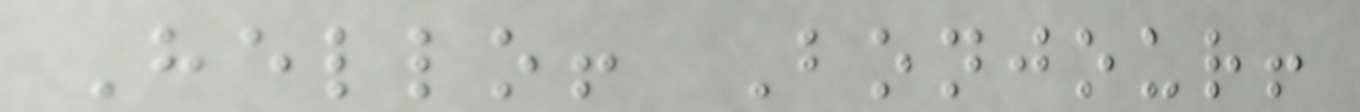Hello! Bonjour!
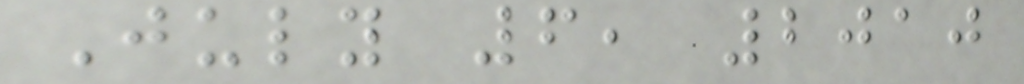July 6, 2010
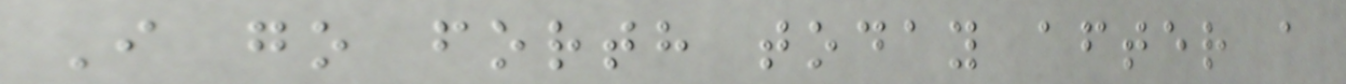I go forth today after a
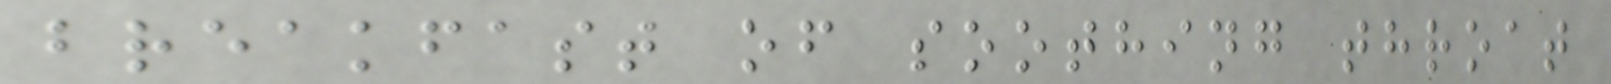breakfast of soothing throat
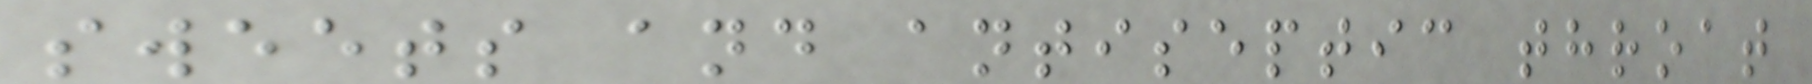sweets and antiseptic throat
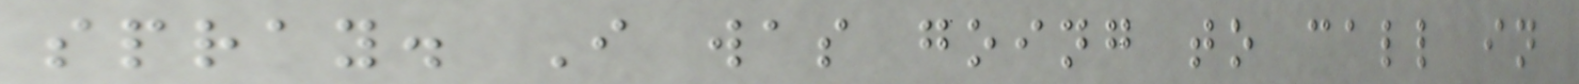spray. I was going to call in
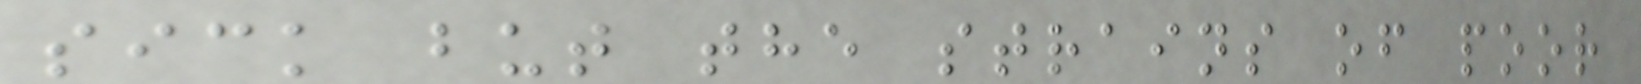sick but the strains of poor
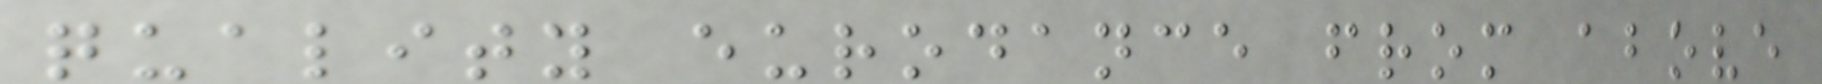quality eurodance from above
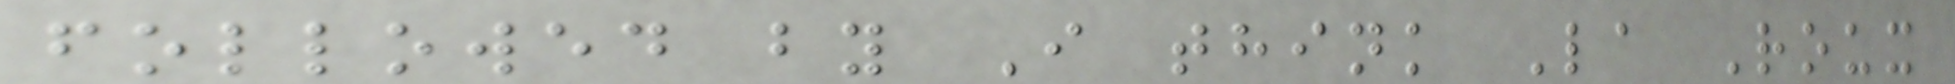followed by I think La Roux
